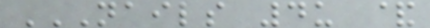NAILS 4U &
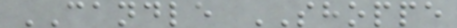CANDLE SHOPPE
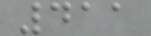411
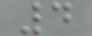4
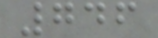746
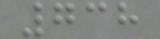738
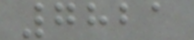7821
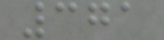371
